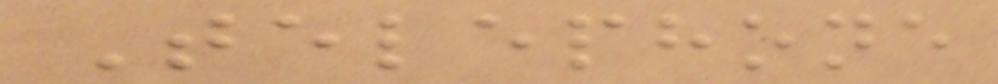Telephone
